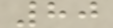80
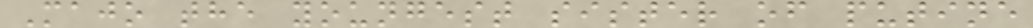Majo the youngest sister of putine
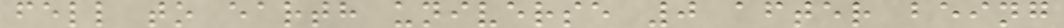fell to earth universe 0 after being
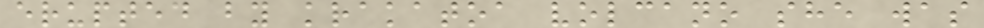erupted by krakatoa volcano she was
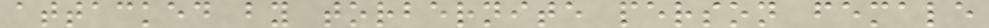attacked by torbernite person female
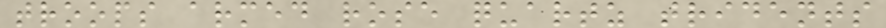troops armed rose quartz tridents
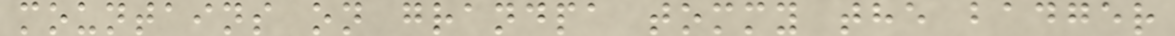mountains on grandpa tommy the badger
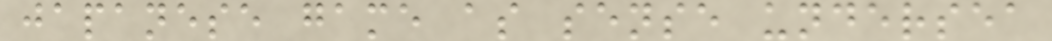japanese game as sense undersea
